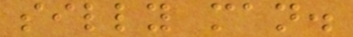silly man.
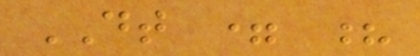DT = ?
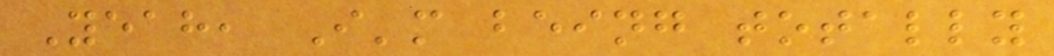Yeah, I'm being totally
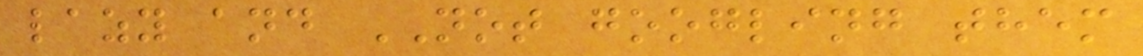lazy and NOT googling them
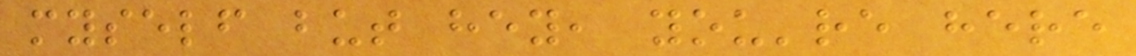myself but hey, you're here
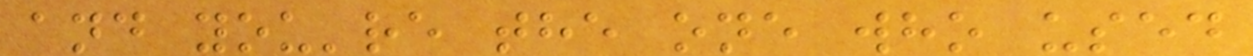and you're the one who used
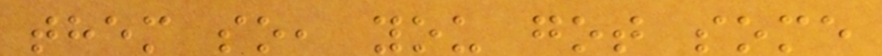them so, you got some
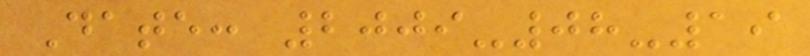Date: 2009-08-19
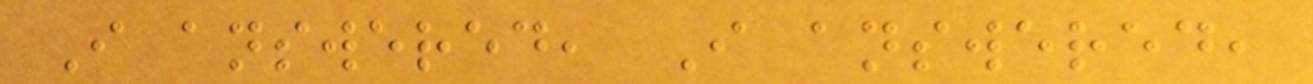I answered, I answered,
